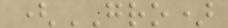(GRO)
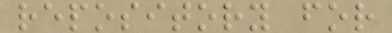repository for
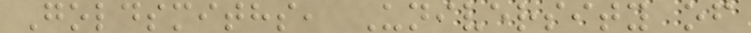Goldsmiths, University of
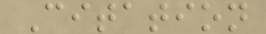Citation
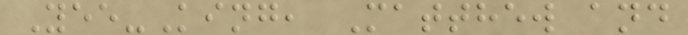Yee-King, Matthew and
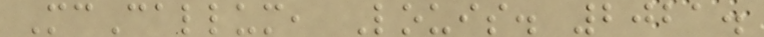McCallum, Louis. 2021.
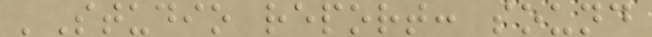'Studio report: sound
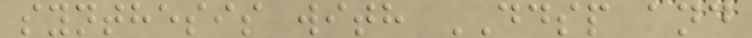synthesis with DDSP and
